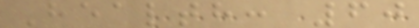Health: 60
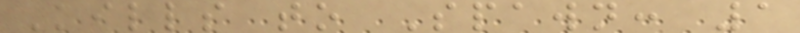Kills to Spawn: 1
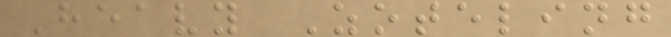Heavy Zoteling
